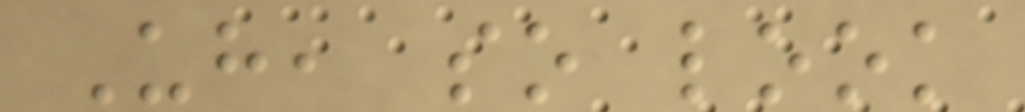Uh, so look
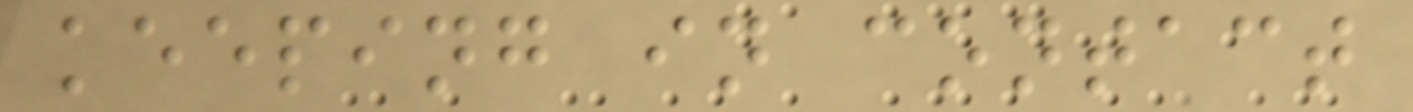keeping in contact
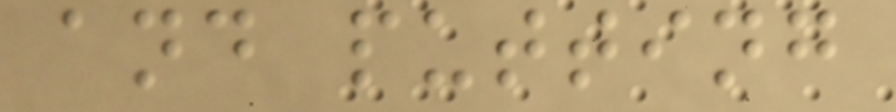and putting
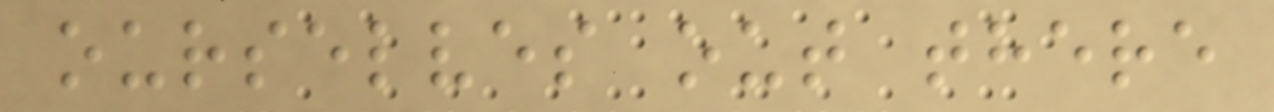ourselves out there
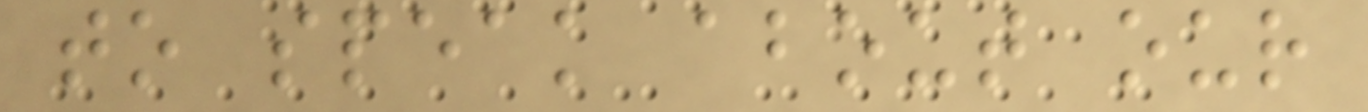to speak about our
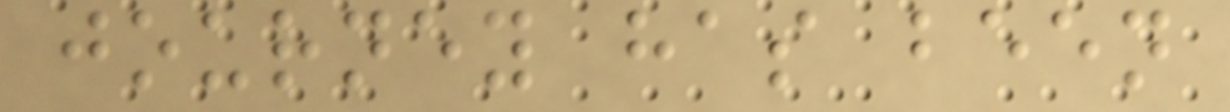journey has been
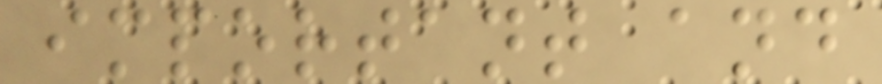important and
